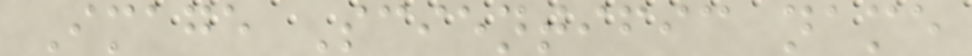Image Scientific name
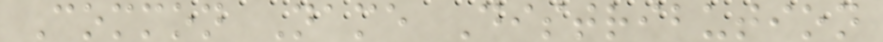Common Name Distribution
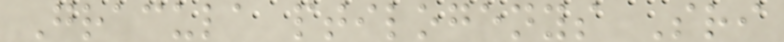Gracula ptilogenys Sri
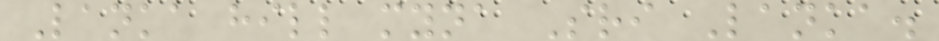Lanka hill myna Sri Lanka.
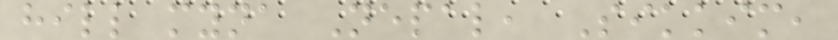hill myna Nepal, Sikkim,
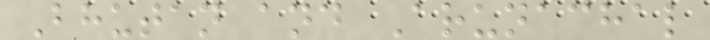Bhutan and Arunachal
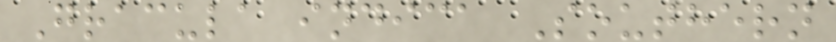Gracula indica Southern
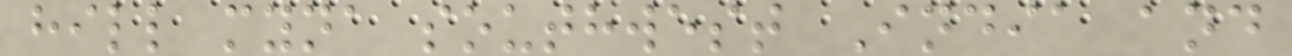hill myna southwest India and
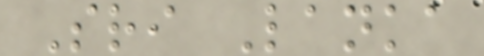Sri Lanka
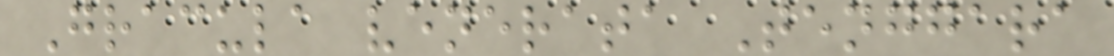Gracula venerata Tenggara
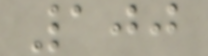100
